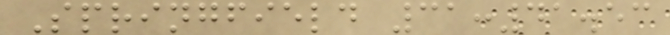Springfield 31:41.53
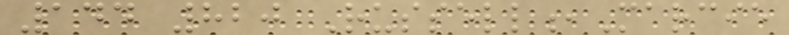144 820 Russell,Marcie
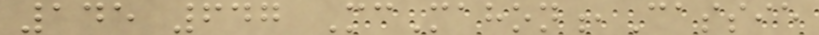145 647 McMahon,Cassie
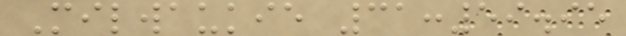Milwaukie 31:59.95
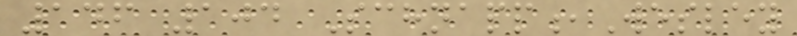146 104 Schnapp,Wesley
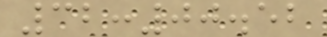32:00.52
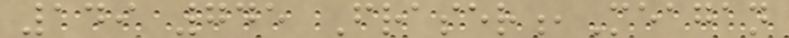149 745 Fraser,Meagan
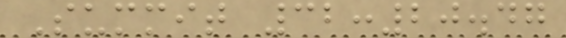Summit 32:20.47
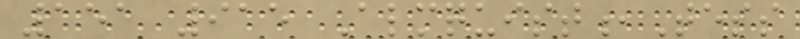151 915 Almquist,Tess
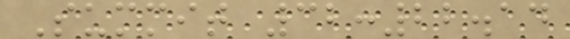Summit 32:22.14
